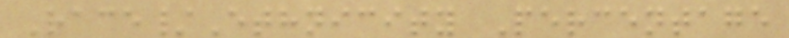Race/Ethnicity Percentage
